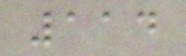114
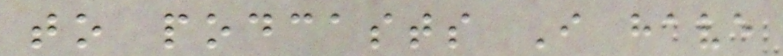to podcasts I have
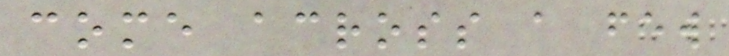come across a few
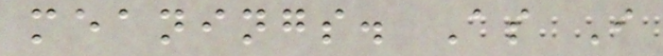meanings. As I
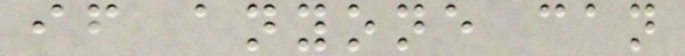if anyone can
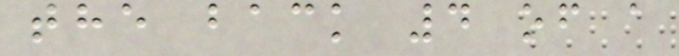the back 4 of a
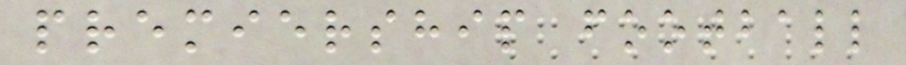premiership football
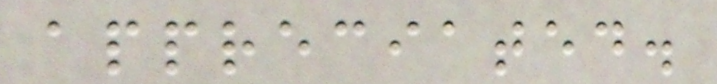appreciated.
